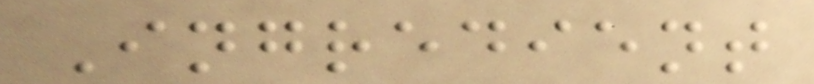Ingredient
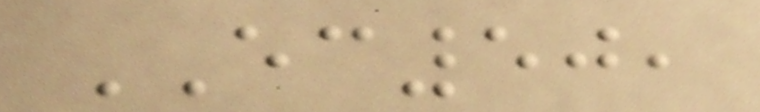EC50,
